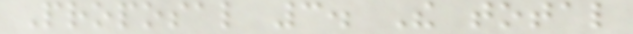Proposal 3. The total
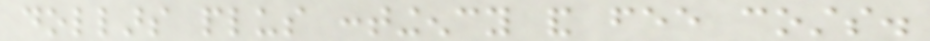dollars plus contingency and fee costs.
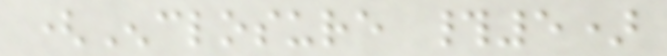(Enclosure #5)
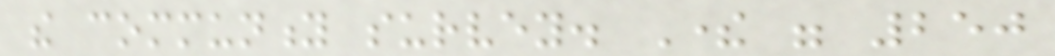the community survey. There were 250
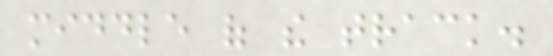middle of the track.
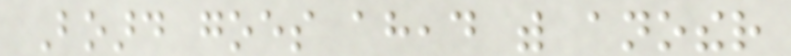Board goes ahead with another
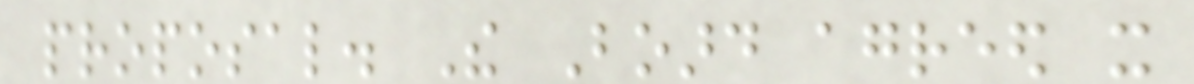proposal. The Board agreed it
